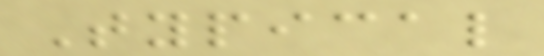Typical
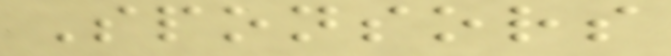Sponsors
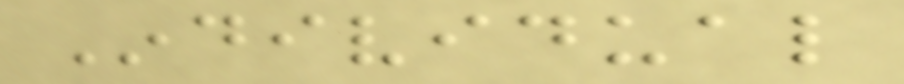Individual
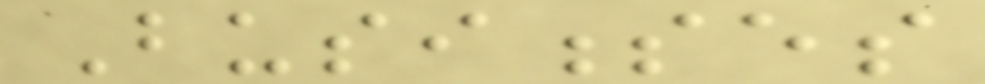Businesses
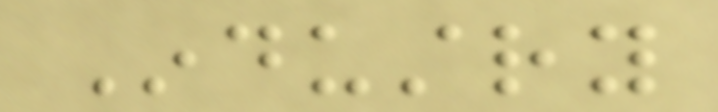Industry
